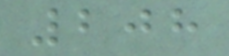208
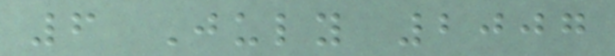6 July 2007
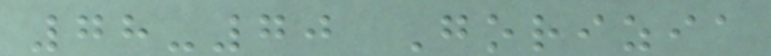78-70 Gorizia
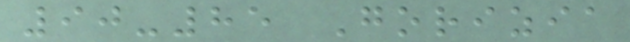90-85 Gorizia
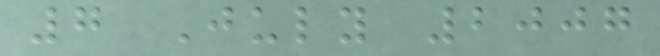7 July 2007
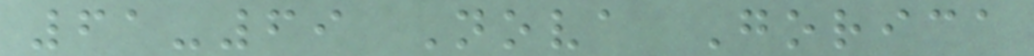61-69 Nova Gorica
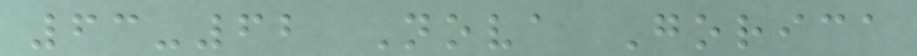63-62 Nova Gorica
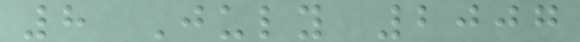8 July 2007
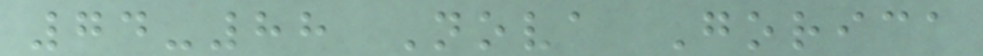74-88 Nova Gorica
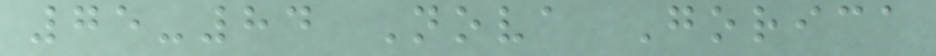75-84 Nova Gorica
